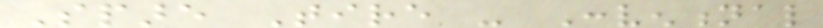Spare Tire - Conventional
